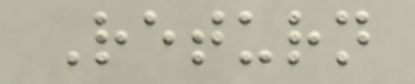Return
